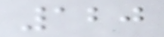120
